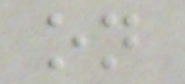on
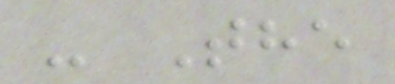- The
